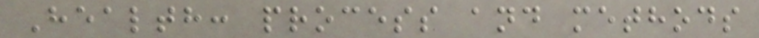Health: process and methods
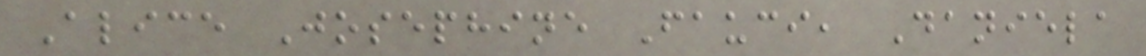Alice Josephine Fauci, Daniela
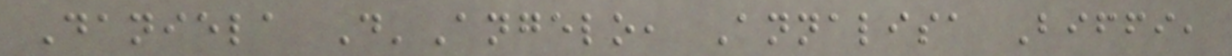Daniela D'Angelo, Annalisa Biffi,
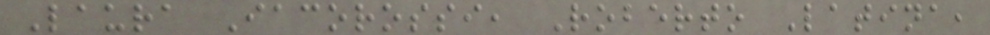Laura Iacorossi, Roberto Latina,
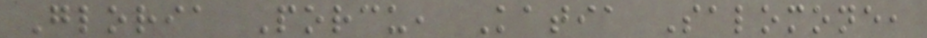Gloria Porcu, Katia Salomone,
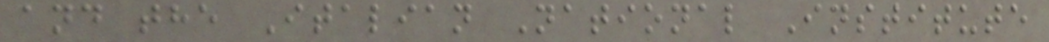and the Italian National Institute
